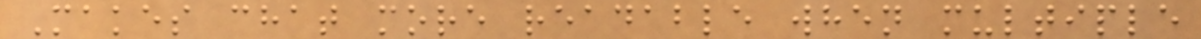Makes chat more readable when multiple
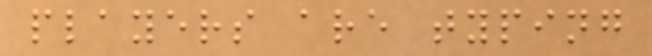players are typing
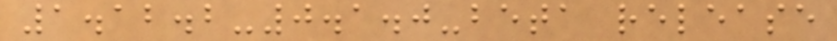1.12.2-0.1.0-beta release
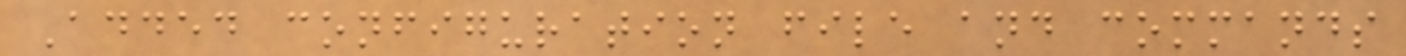Added configuration file and commands
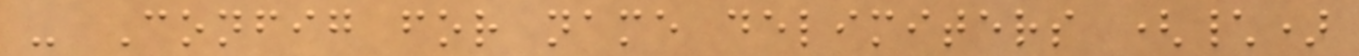- Config for name delimiters (\)
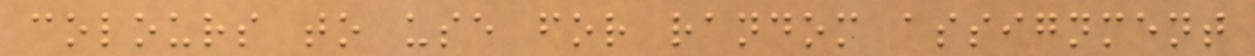colours to use for random assignment
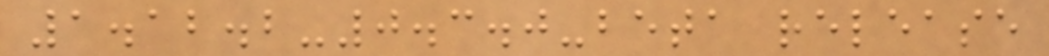1.12.2-0.3.0-beta release
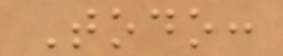Todo:
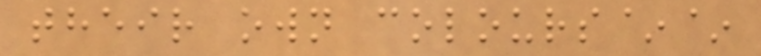their own colours~~
